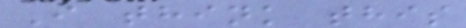I think this
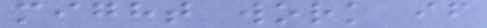might work if
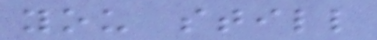you still
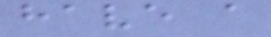have a
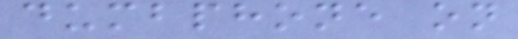dumbphone on
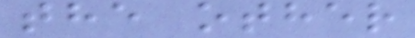the other
